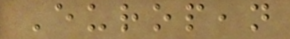European
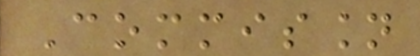Commission
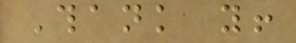Thank you!
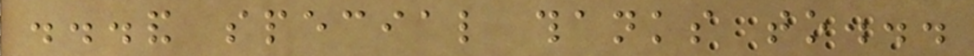...and special thanks to...
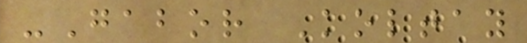-Gabor Koltay
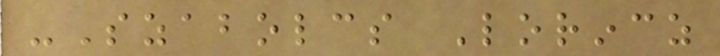-Szabolcs Lorincz
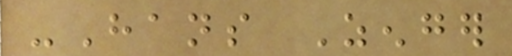-Hans Zenger
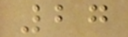27
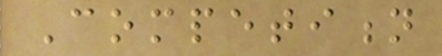Competition
